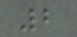2
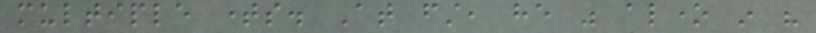multiple times. At first, he was alone in his
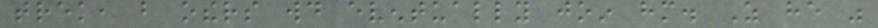trek, but others would eventually join him. As he was
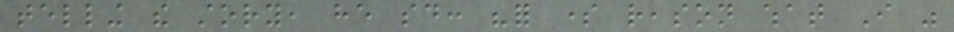telling the story, he said: "for some reason what I was
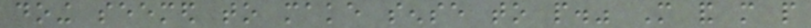doing seemed to make sense to people." More and more people
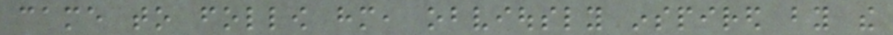came to follow him, obviously inspired by the
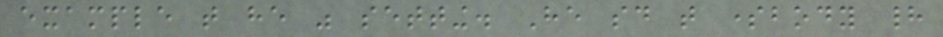example that he was setting. He said that somebody had
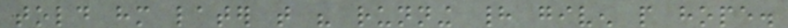told him later that his running had given people hope.
